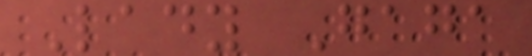Lady Gaga
